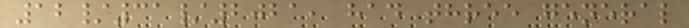12/31/2021, had three general
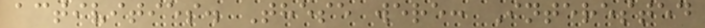activities. These were: Interested
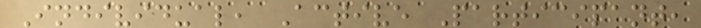Individual, Active Participant,
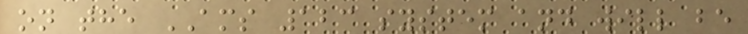on the AMS 123 system and will be
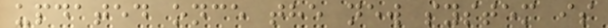updated once the new system is
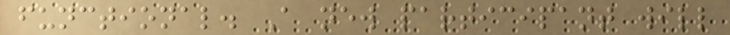functional. A new participant will
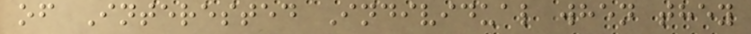of Interested Individual when they
